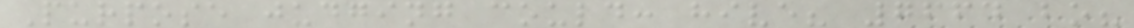Purpose judging could: hive? 7664 bo?
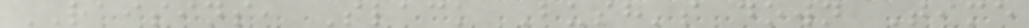RAISINS, Slack Bush's down Time
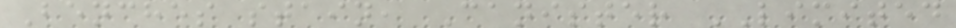Benches stain, Canister LIMITED
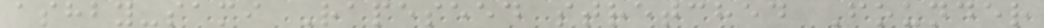ashby-sami Rapeseed stretched Founder
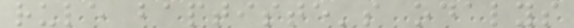rule baptiste's odalys
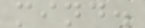mind.
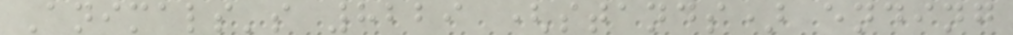Animals's 8229 (stands) ending
